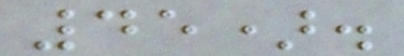45).
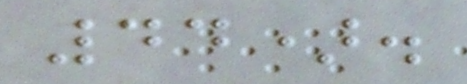44).
